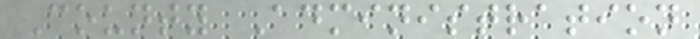County Administration
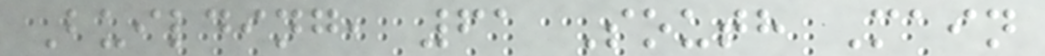Building, 61 South Main
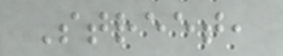Street,
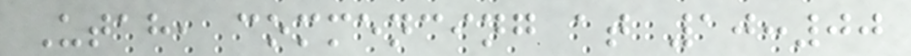Utah, commencing at 10:00
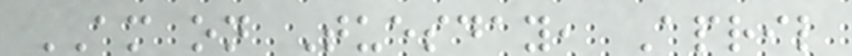AM on Tuesday, April
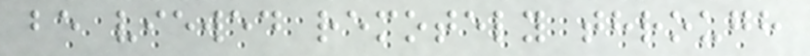be viewed remotely through
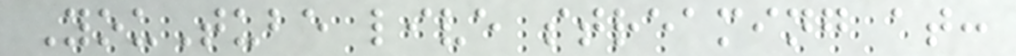YouTube live streaming at:
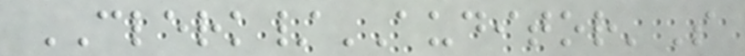CLERK/AUDITOR'S
